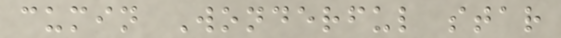cumin Wonderful star
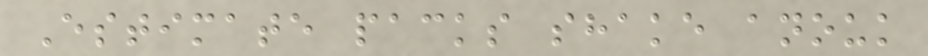Estimate packs shake anouk
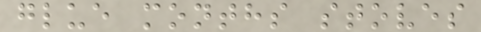glue months stoves
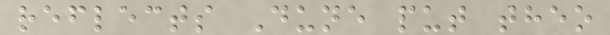reflects Dune put theo
